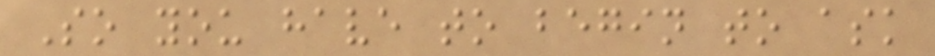So you have to begin to ask
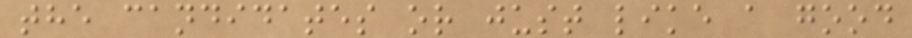the candidates or just like a good
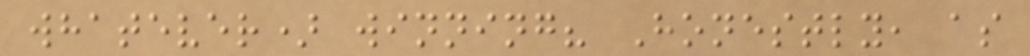whatever) winning? Honestly, as
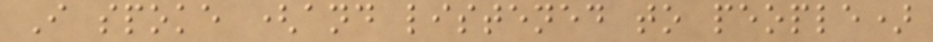I spoke (and listened to people)
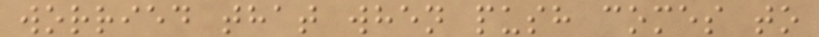worried that when push comes to
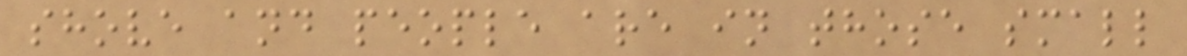shove and people are in those small
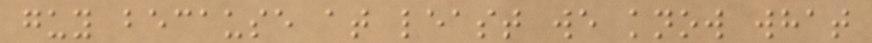guy because at least we know what
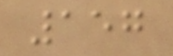157
